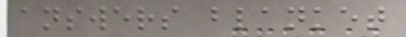answers blanket
